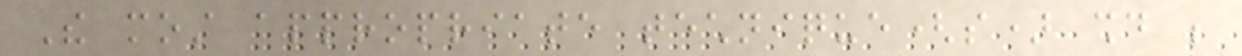The most appropriate technique(s) should be
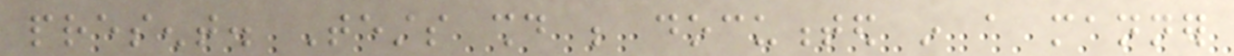present. Tests should be documented in a manner
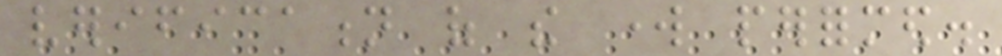verification of the work performed.
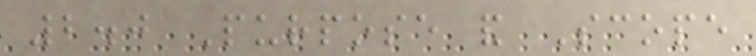2.0 Purpose and Scope
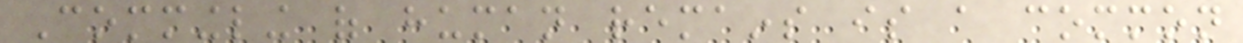Commingling of human remains is a common
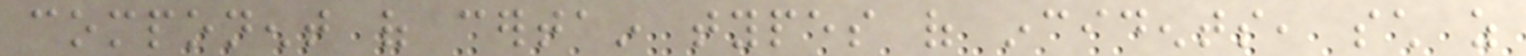component of certain types of incidents, such as
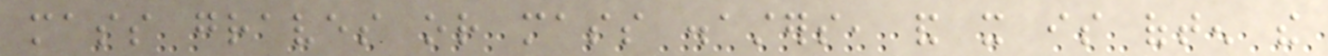mass graves or mass disasters, and it is often the
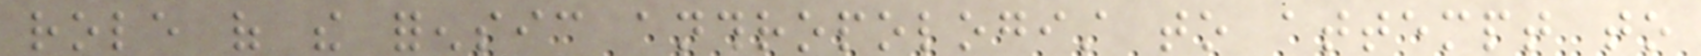role of the forensic anthropologist to attempt to
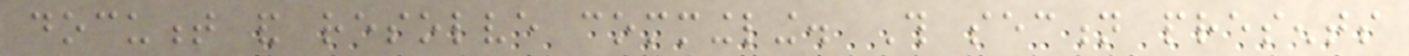document and resolve commingling. This section presents
